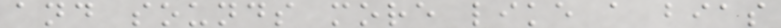and sounds more like a bias
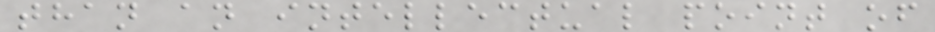than an intellectual point of
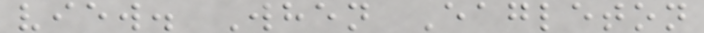view. When Eagleton
